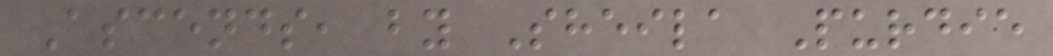Ascends, by Sheila Purdie
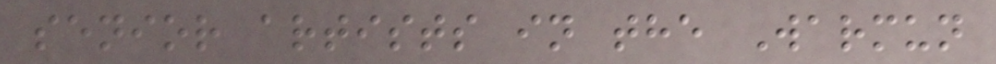senior artists in the Warmun
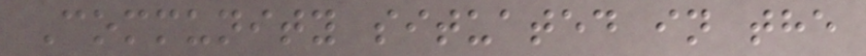Community situated in the
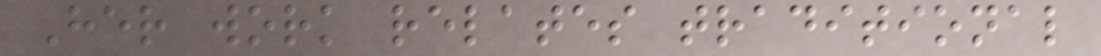Her work relates traditional
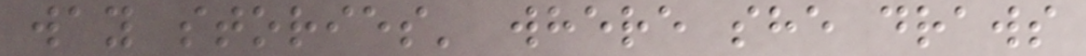way stories' where she draws
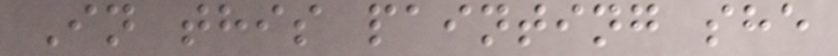In this painting she
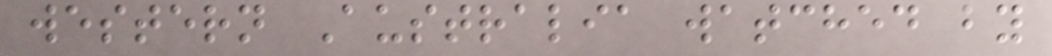western Australia watched by
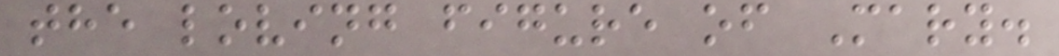the loving figure of Mary.
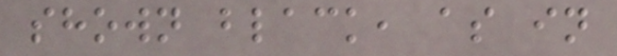shown black, as in
